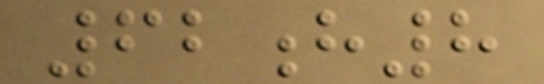62h8
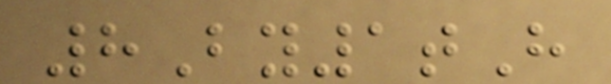8By1tH
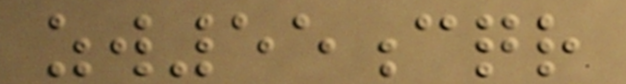zw55cqr
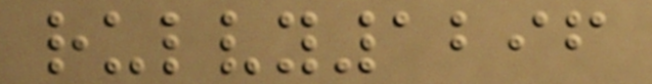rulvy1296
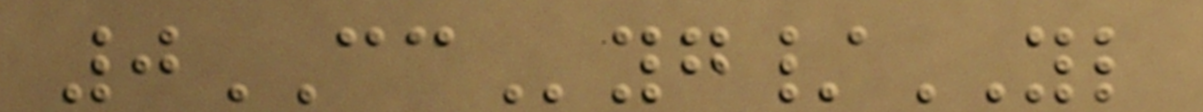0CCyg/YL
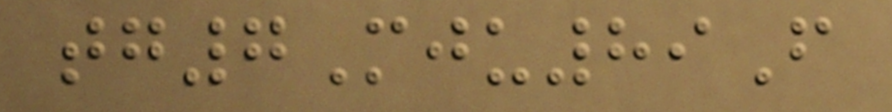tg7Mju89F
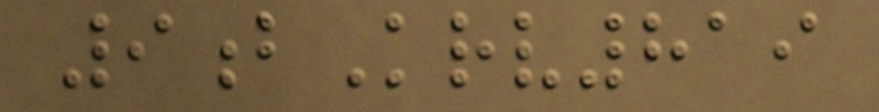9bKrv819
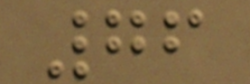76
